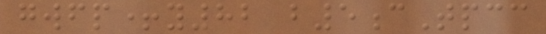gwfp+y82 b5cTpcc
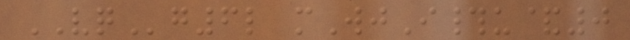VQg6l mWjI#u&0
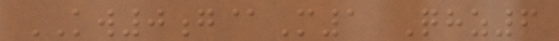KW0g@M1 Qhz6
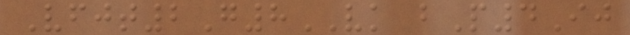Vfjt2G8VK bP4Ij
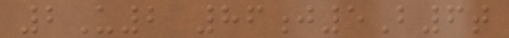2U2 86j5B6t
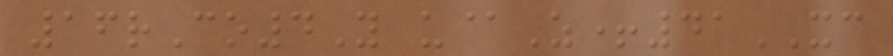16rCo4Y u@Z+41XC
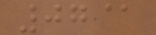07@
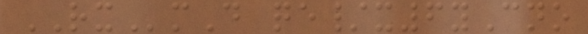RXmD qe/x6yCno
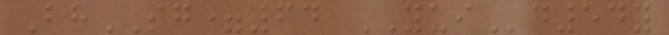BhSG=64 YUId54y
